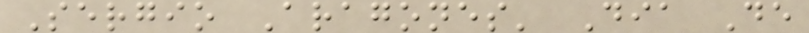Sergio Aragones' Dia De
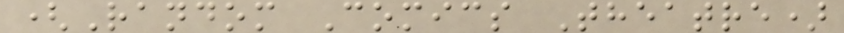(Random Comics Theatre)
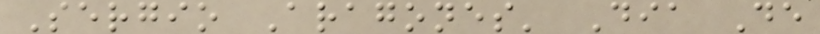Sergio Aragones' Dia De
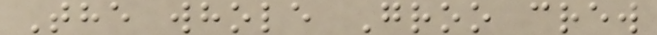The whole Groo crew
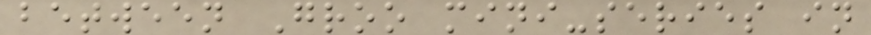between Groo mini-series in
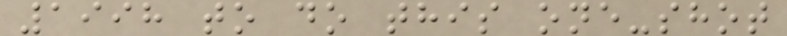1998 to do this one-shot
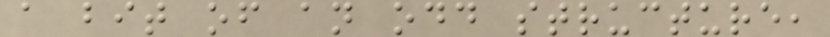a bit of an odd structure,
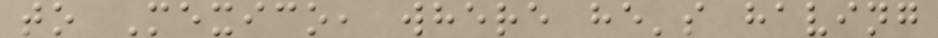to Mexico, where he's having
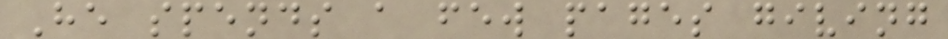He spends a few pages giving
